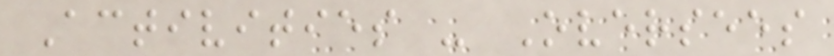Activities - Oversees
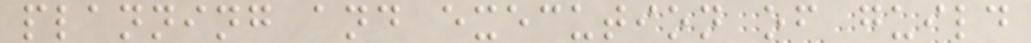planning and execution of guild
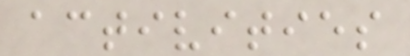activities
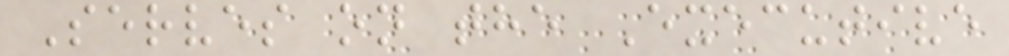Serves on the Executive
